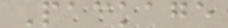Package
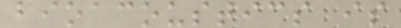bioacoustics is
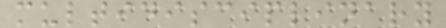multidisciplinary
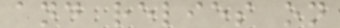and relies on
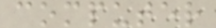computer
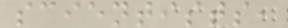scientists,
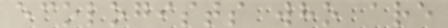ecologists who are
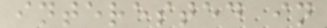interested in
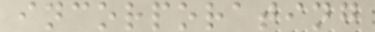incorporating
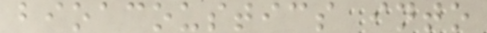bioacoustics into
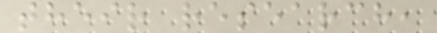their research,
